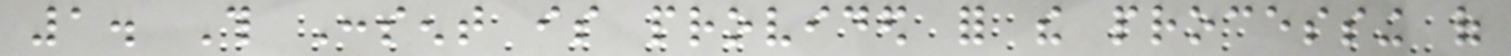1. This Consent is provided for the processing of
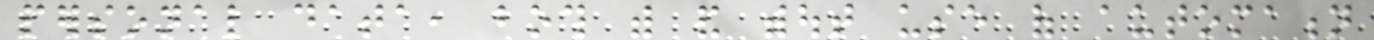personal data, both with and without use of automation
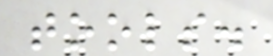tools.
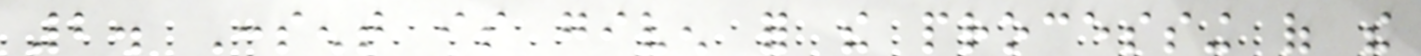2. Consent is given for the processing of the
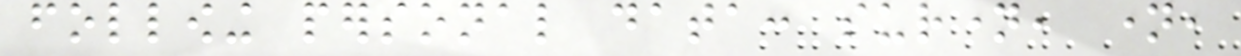following personal data: surname, name,
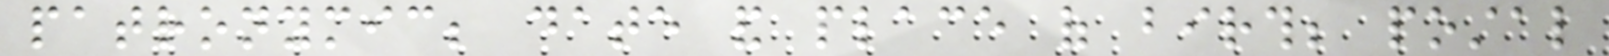patronymic; date and place of birth; postal
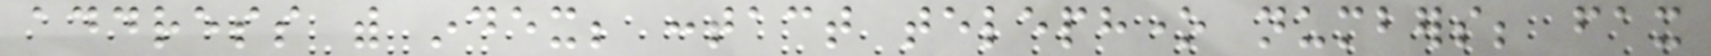address with index; contact telephone numbers; fax
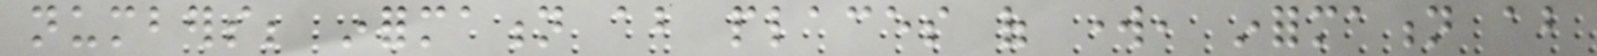numbers; information about places of work, information about
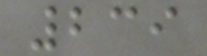239
